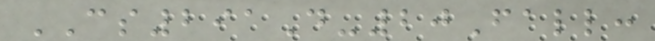CS291D-20Fall:
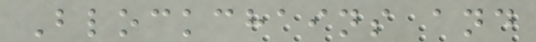Blockchains and
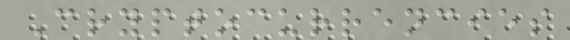Cryptocurrencies
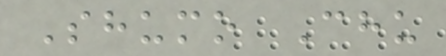Shumo Chu
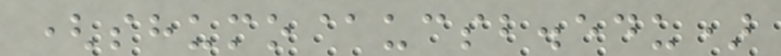(shumo@ucsb.edu)
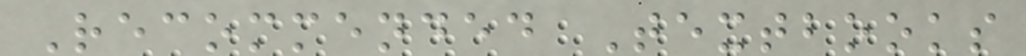Recommended Textbooks
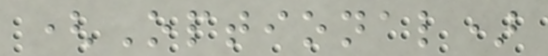(Optional)
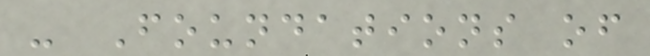- Foundations of
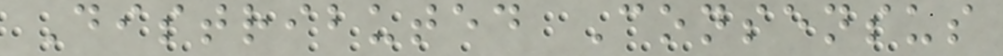Distributed Consensus
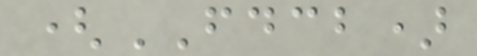(FDCB)
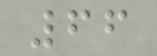66
